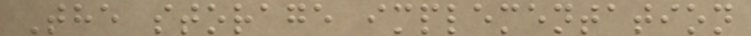The storage implementation
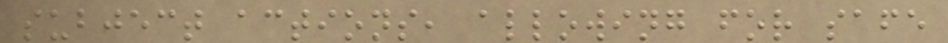subject actions, allowing for safe
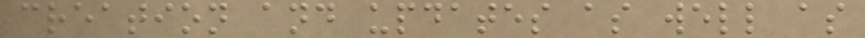creation and updates as well as
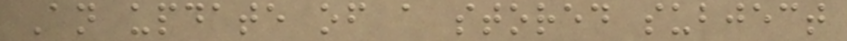An update of a stored subject
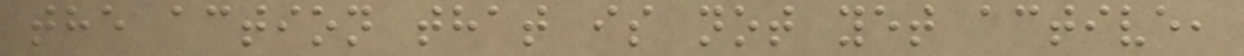the action that is not yet active,
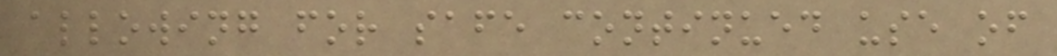allowing for safe continued use of
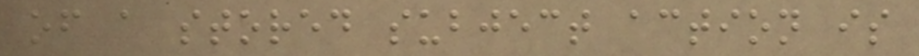of a stored subject action is
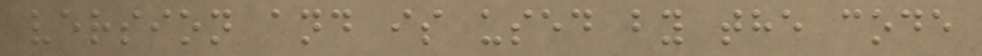version and is used by the code
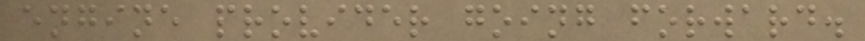engine provider going forward.
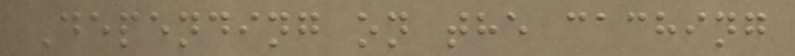Depending on the caching
